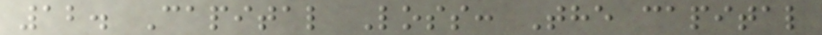12. Capital Loss: The capital
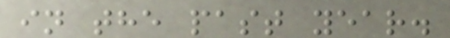in the past year.
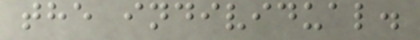the individual.
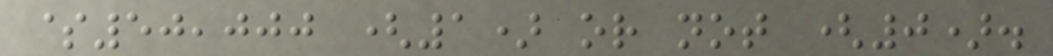$50,000 (1) or not (0).
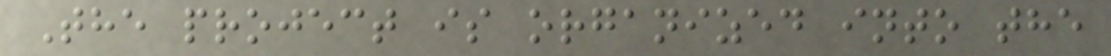The project is organized into the
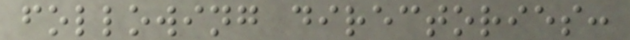following directories:
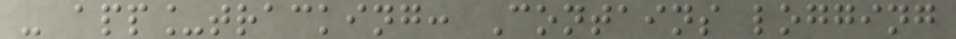- app_tracking: Contains logging
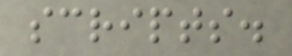scripts.
